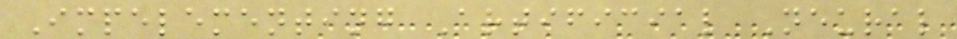Impelementing Artificial Neural
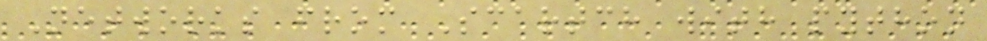Networks from Scartch with python
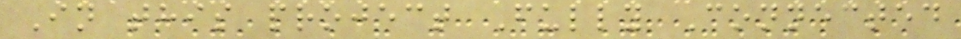In this project Fully Connected
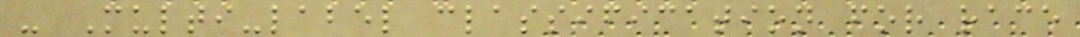- Multi-label classification for race
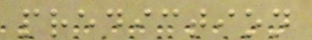prediction
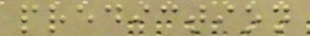prediction
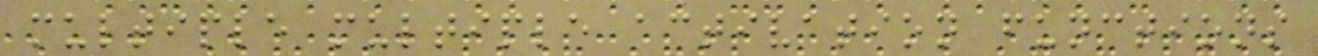multiple multiple activation functions
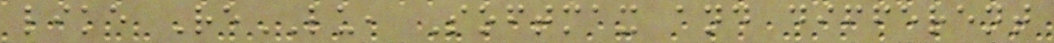like ReLU, Softmax and different
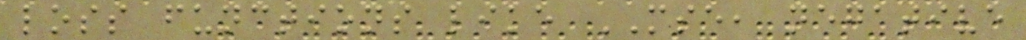loss functions like MSE, negative
